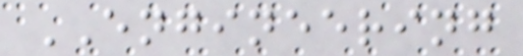ENGINEERING
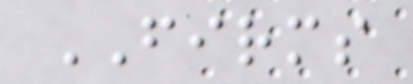FIRMS
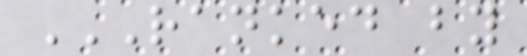RANKED BY
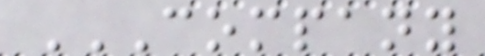COMPANY
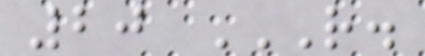20 R.
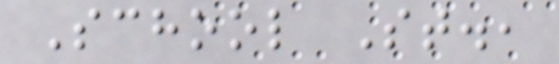School St.,
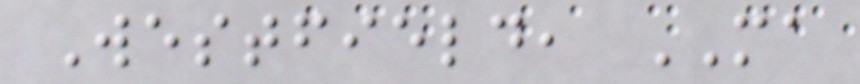Westfield, MA
